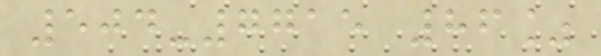504-7715 86%
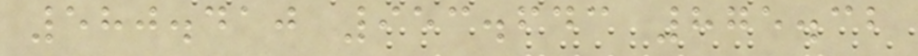580.410 953.643 875.32
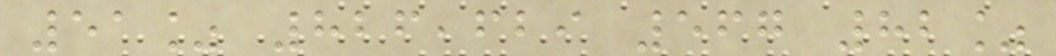51% 826,629 567 82%
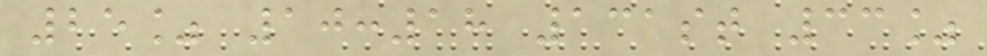25% 10:18 131st 33%
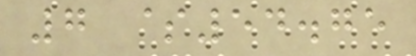7 $54.75
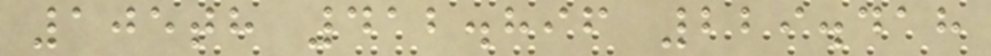105th 412.896 229.418
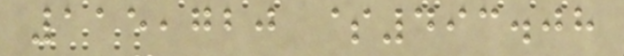115,720 $493.08
